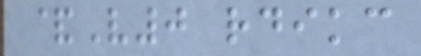&V0 rdikc
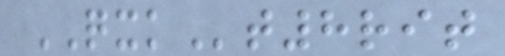QXKt8rit
